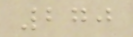270
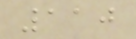110
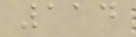114
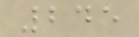245
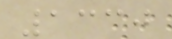1330
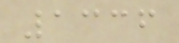1336
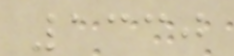1330
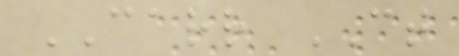CARR CT
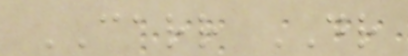CARR DR
